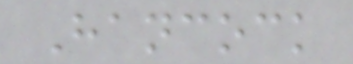Hancock
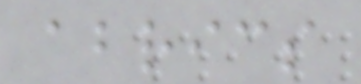abrics
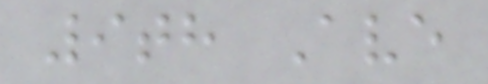9th Ave
